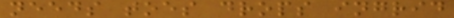needs toes drops ingrid
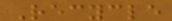Recycle
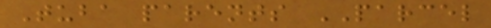Tuba parents PARCEL
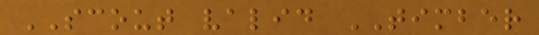SCOUT valid TIMBER
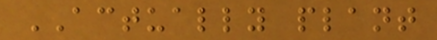ACTUALLY plant
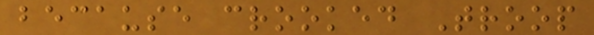because crooked Troop
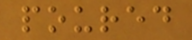poured
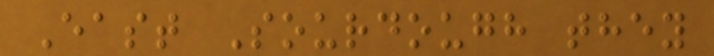East Sourdough they
